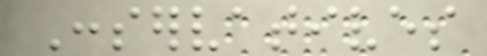Conservatives
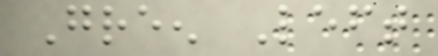Green Left
